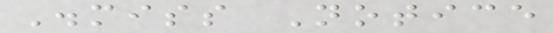Dismiss Notice
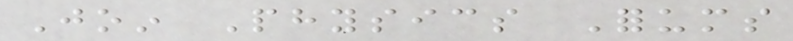Join Physics Forums
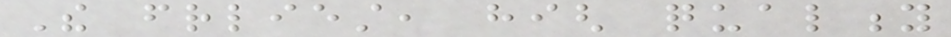The friendliest, high quality
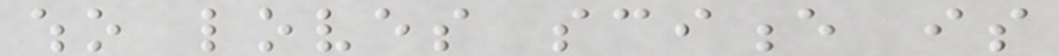who loves science is
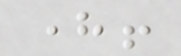here!
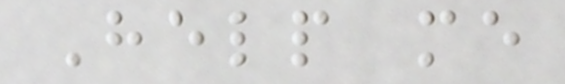Help me
